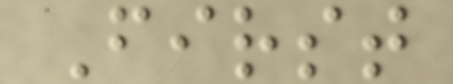First
